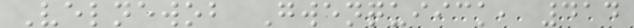Velnewob Gwenquiick, 414
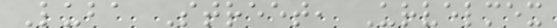Luba Street, Urvelmex
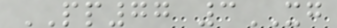PP77 3XG
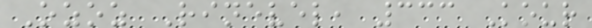Ozoz Rinevel, 333 Kour
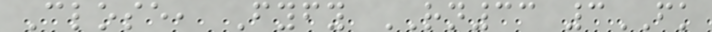Close, Fyfy RN33 3FK
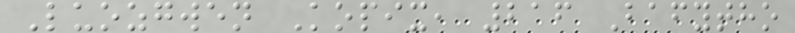Luozgwen Kopix, 216 Bafytho
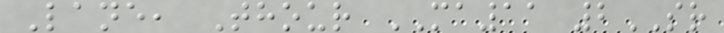Lane, Thour MA11 2SR
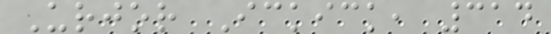Urjor Ickick, 314
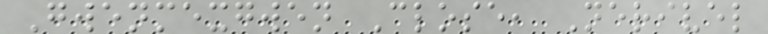Gwenmexgwen Close, Nerivel
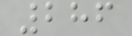286
